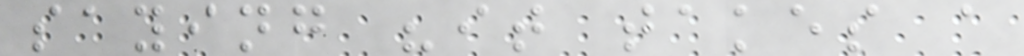saying "it takes a
